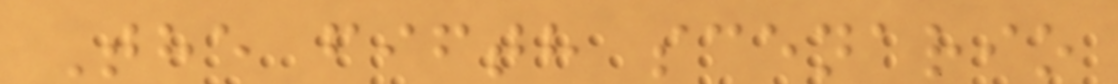The fifth scenario
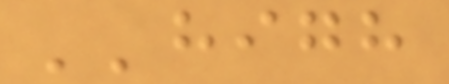''high
